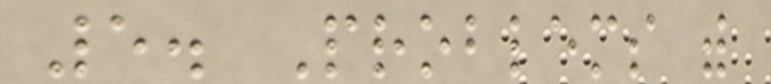5. Problems with
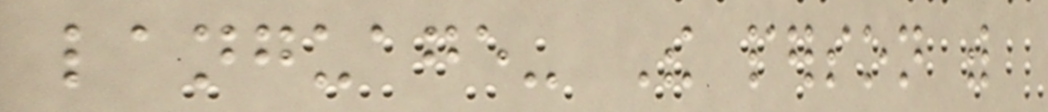language- The person with
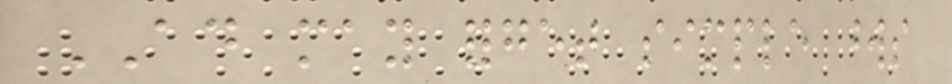AD may forget simple words
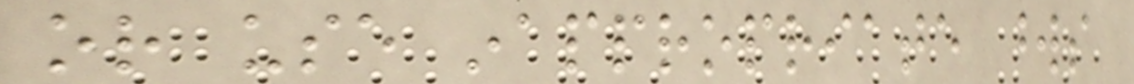or use inappropriate words
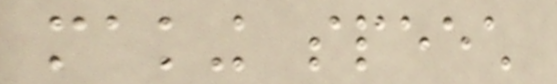making speech
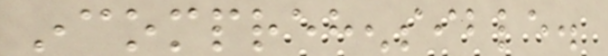incomprehensible.
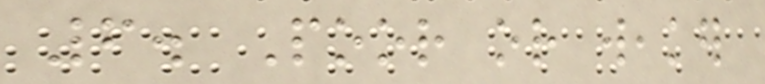6. Poor or weaker
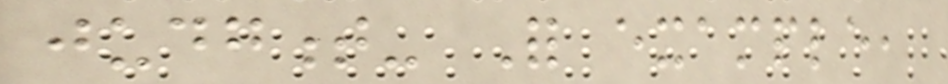judgment- For example,
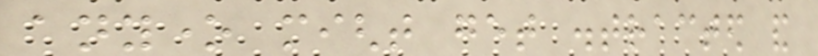anyone might get distracted and
